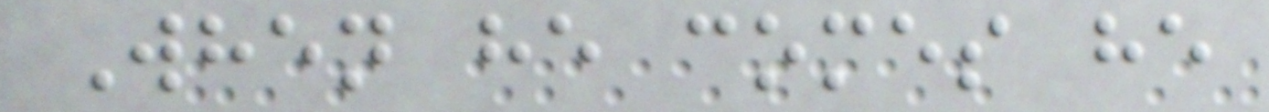When he comes he
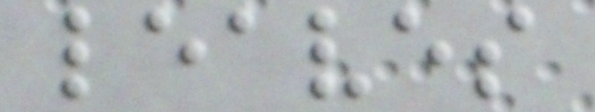leaves
